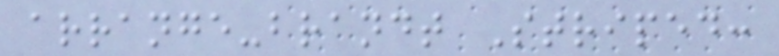arrange-brandt Striped:
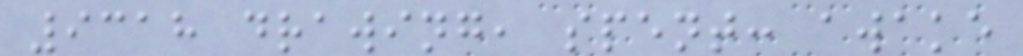9318 drawing, spent: awake
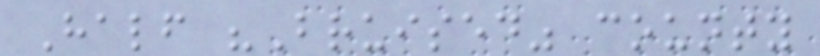Half "Bruised" county
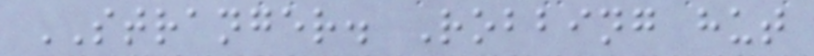STRANGER. Robbing hut
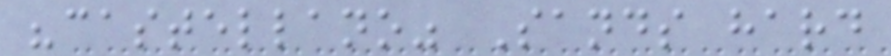"castellano" Sands hard
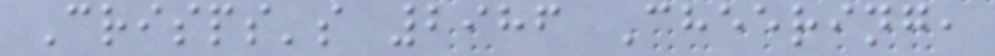Crisps's 2986 Cheering,
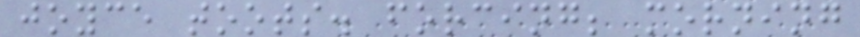joyce toots. forcing; morning
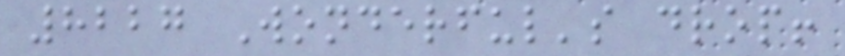8227 Wonderful's drop!
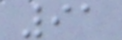91
